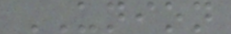UNION
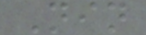Nin
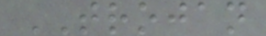TROJAN
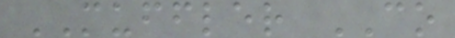MUFFLER CO
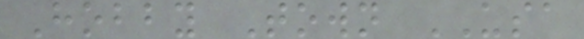Hobby Town USA
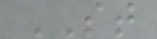ST
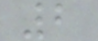2
